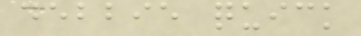debbie quick
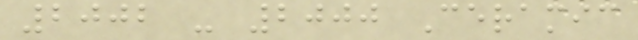2002 - 2000 Ceramic
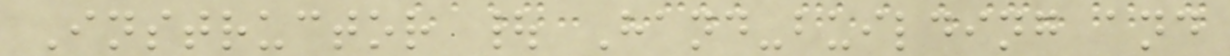Instructor | Hand-building and
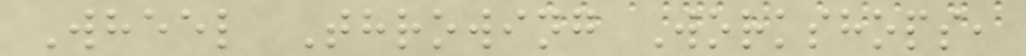Wheel Throwing Workshops,
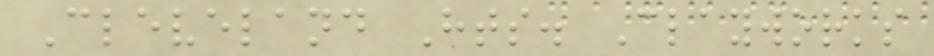Cleveland Hts. Clayworks
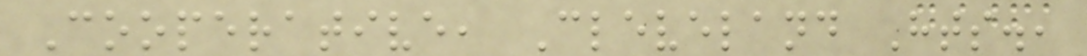Cooperative, Cleveland Hts.,
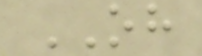OH
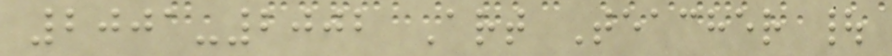2001-2002 Art Teacher |
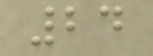24
